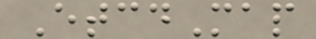EtcdMap
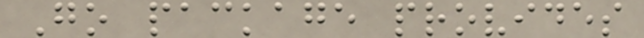Go package provides
